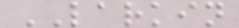LARKIN
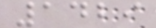1429
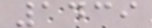1439
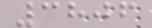3806
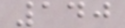140
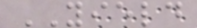YIELD
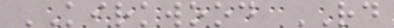KIRKWOOD RD
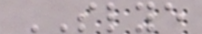SLYE
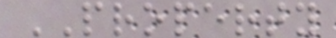PROPERTY
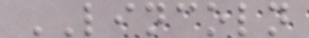LINCOLN
